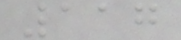117
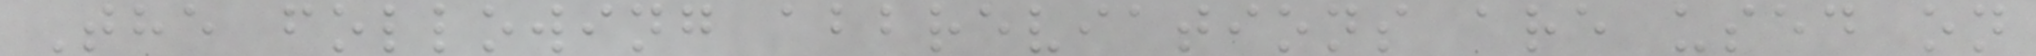The following abbreviations are used on
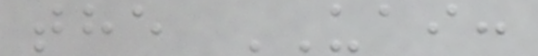the UAI:
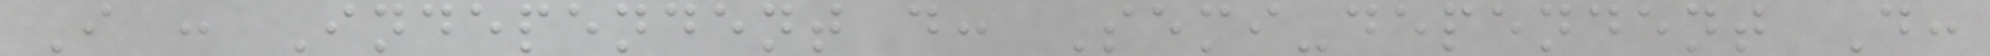I : Independent d: Semi-dependent D:
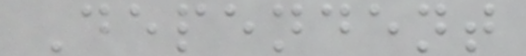Dependent
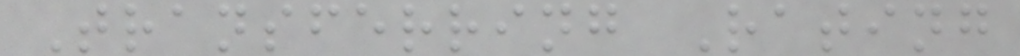Transferring Rating
